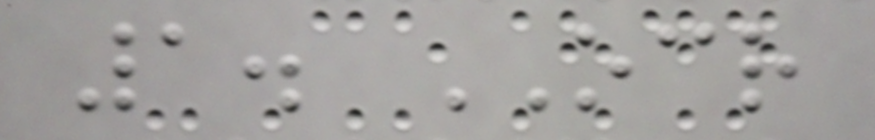1. OCR
